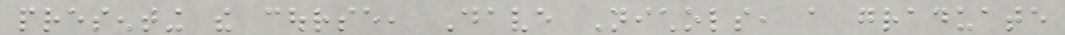presenting the course, Dave Nichols, a graduate
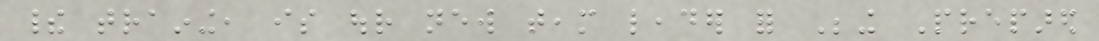their training, is our new team leader for Being Prepared
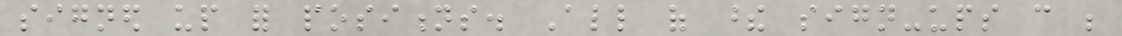signed up for positions. All of these sign-ups can be
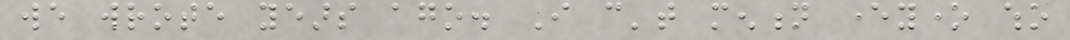we wrote years ago. I can't mention everyone who
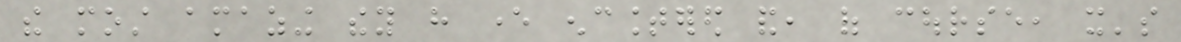the most amazing they have ever encountered and, of course, it's
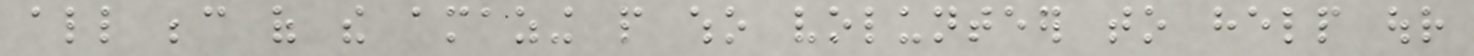all because of the amazing people who volunteer to help our
